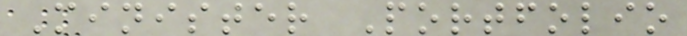Minister Portfolio
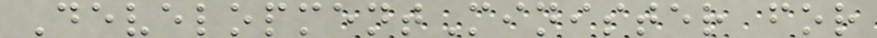DevelopmentMinister for
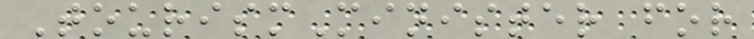TourismMinister for
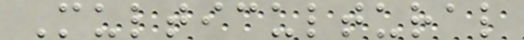Multicultural
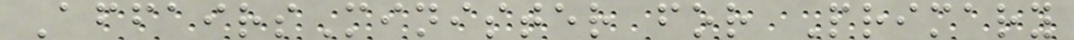AffairsMinister for Primary
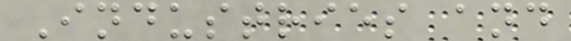Industries and
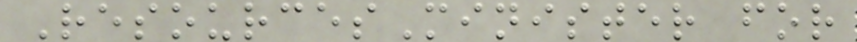ResourcesMinister for
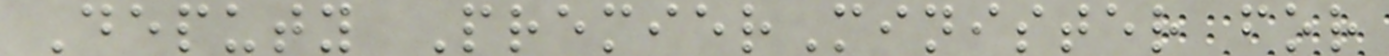Deputy PremierMinister for
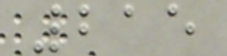215
